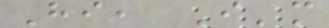Hi, I'm
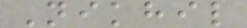Nikhil
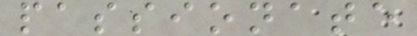passionate
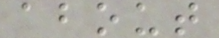about
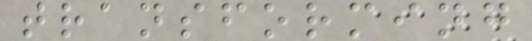transforming
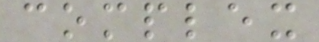complex
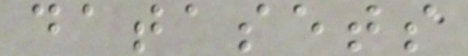datasets
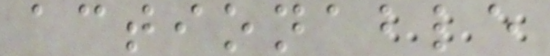actionable
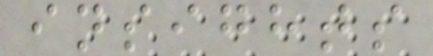insights
